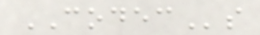CODECs
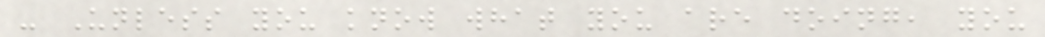- Unless you know what you are doing, you
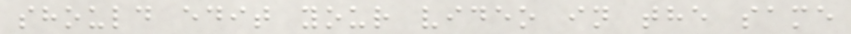should edit your video in the same
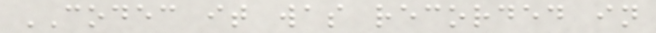CODEC it was recorded in
